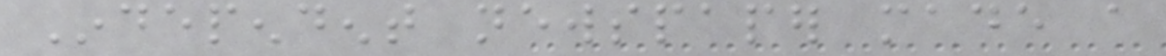Independent newspaper made a
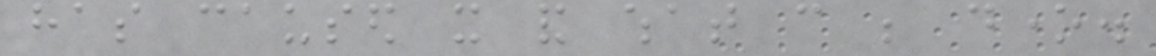has caused it and what can be done.
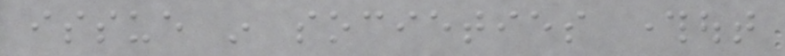issue in societies throughout
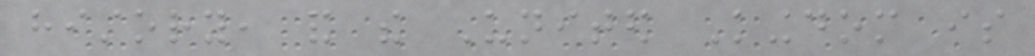history, and the United Kingdom is
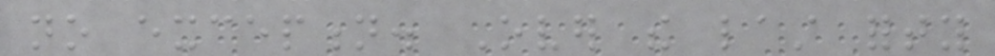no exception. Over the last forty
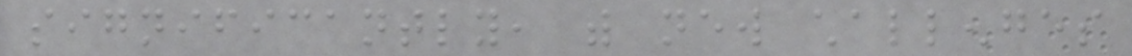significantly, with new challenges
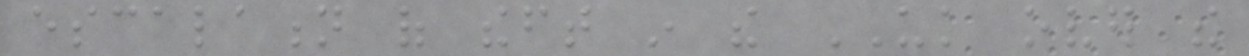escalation of theft in the UK over the
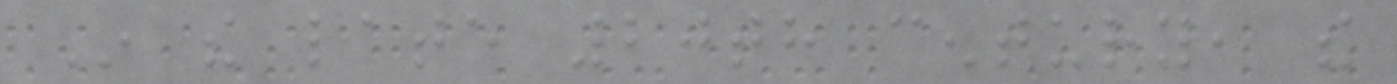In the late 20th century, the
